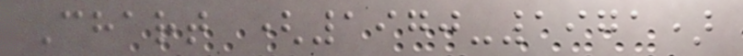Chart (1970-1971)
